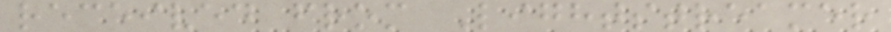received from Lightstreamer
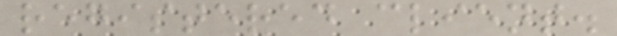registered client.
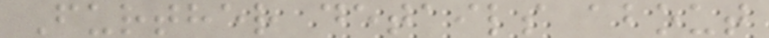Further details about
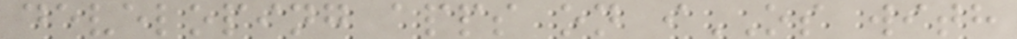developing apps on iOS with
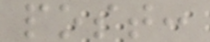post:
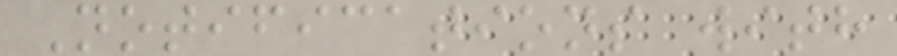Notifications with
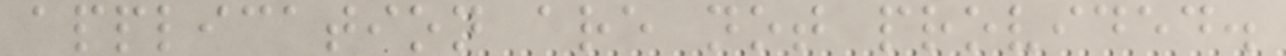application are not provided.
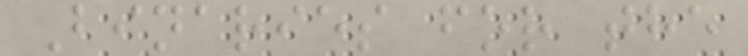Binaries for the
